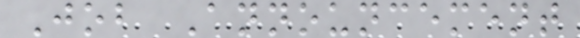Job Announcement
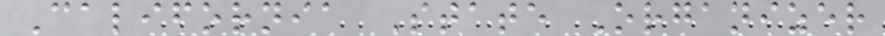California State Organizer
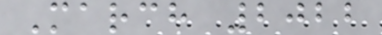March 2022
